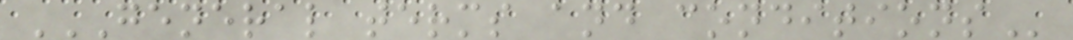GENERAL TERMS AND CONDITIONS
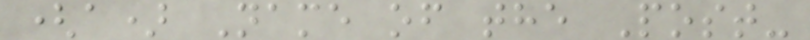(a) Name of the Post-
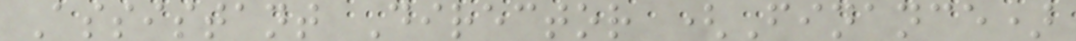Assistant Director (Finance)
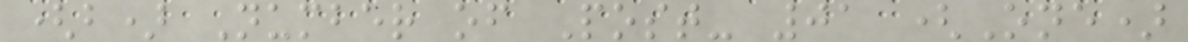(b) Number of Post- 01 (One)
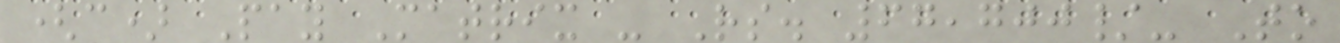(c) Pay Matrix - Rs. 67,700/- To
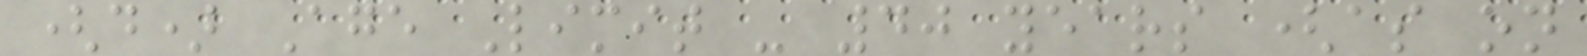(d) Age Limit - 40 years (as on
